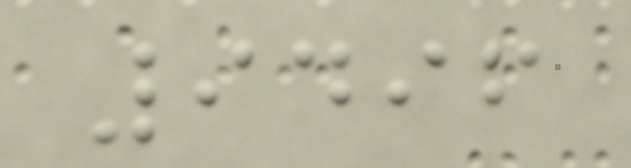9496
